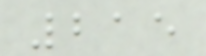215
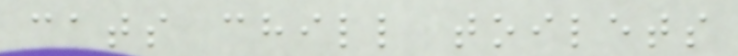cats chill toilets
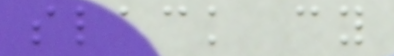slack cy
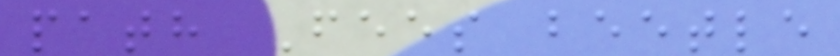path Fees beetle
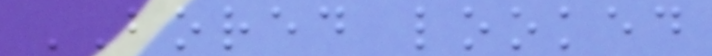BORED looked
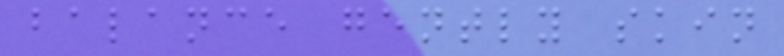balance gently skin
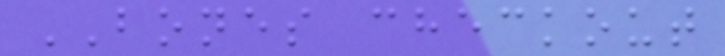BONES checkout
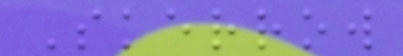Skerrow
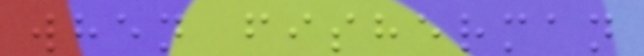when fisherman
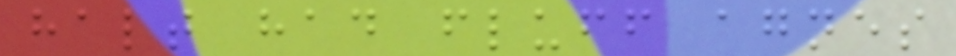halt had fluff agnes
